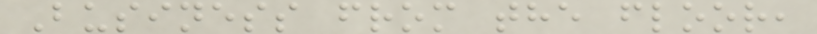Business from the floor,
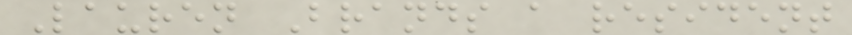Lauren Brands a resident
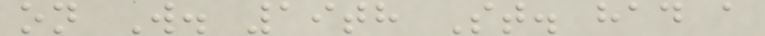on W. 19th St. had a
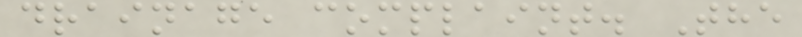drainage complaint. The
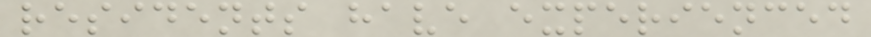residents have experienced
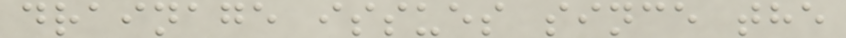drainage issues since the
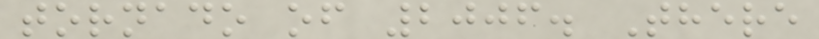tornado of 2006. There
